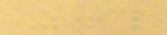Z+cp
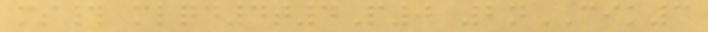ms# mlqd4t4P0 2nCIK3
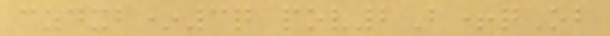czdxb*3q pov2B+qOb
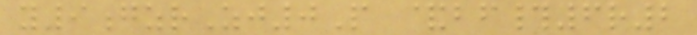y9gzrZj0P &bf#6r2
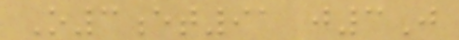O3et91 j3J
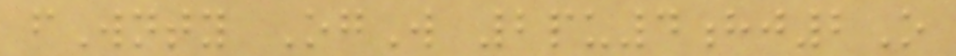fWnty OgW 2pu4hj2O
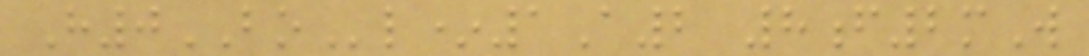H0BOl*1A2 8f2mW
